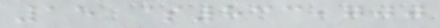15 $833,700
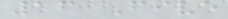16 Five
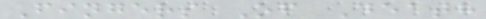Fingers Of Death
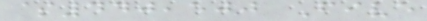$440,500 Five
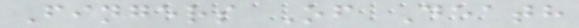Fingers Of Death
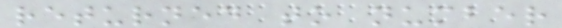returned to number
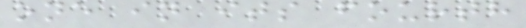one in its fourth
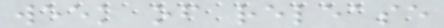week of release
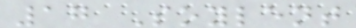17 Soylent
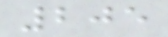205
